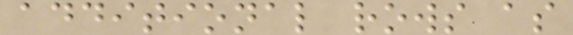additional rows as
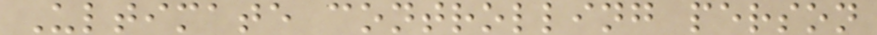Ultimate controlling person
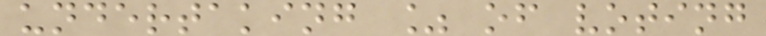undertaking % of voting
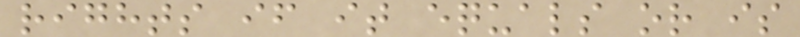rights if it equals or is
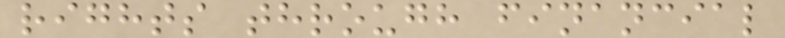rights through financial
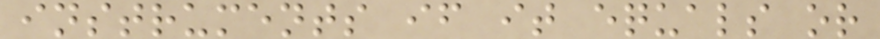instruments if it equals or
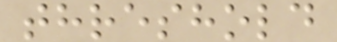threshold
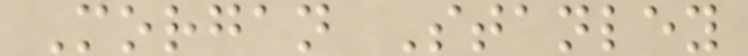Morgan Stanley
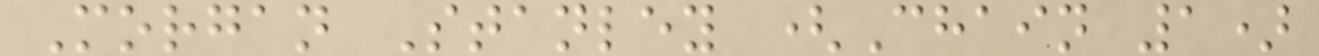Morgan Stanley (Chain 1)
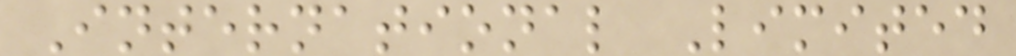International Limited
